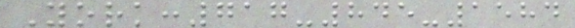York:717-845-1584
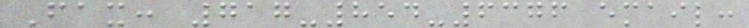Fax: 717-854-6376 email:
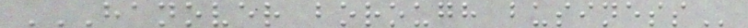HANOVER BOROUGH BUSINESS
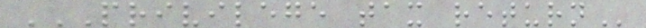PRIVILEGE TAX RETURN
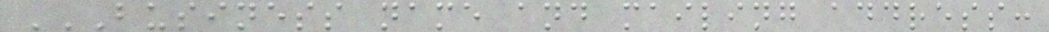BUSINESS NAME AND MAILING ADDRESS:
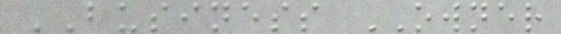BUSINESS OWNER
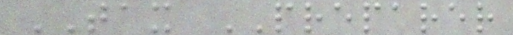TAX PREPARER
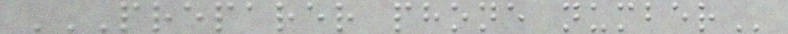PREPARER PHONE NUMBER
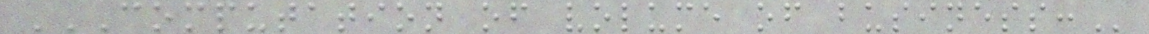COMPUTATION OF VOLUME OF BUSINESS:
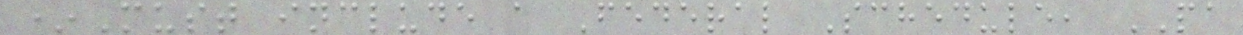*Must include a Federal Schedule, PA
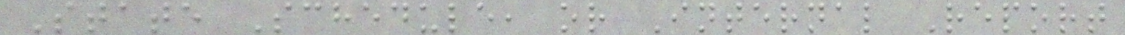State Schedule, or Internal Report
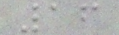16
